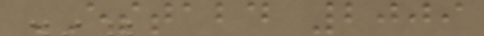ESTABD 2009
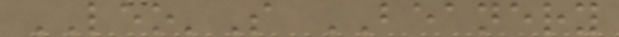LEO'S BEANERY
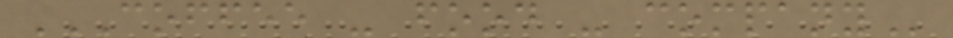COFFEE - FOOD - COMPANY
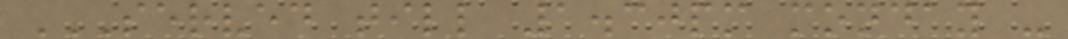SERVED TILL 1.30PM MONDAY -
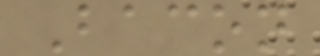Bacon
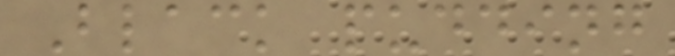Black pudding
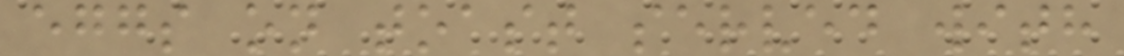eggs on toast served with
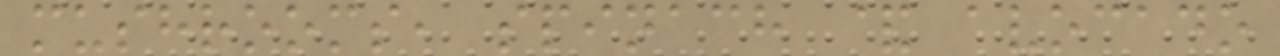mushrooms, spinach & avocado
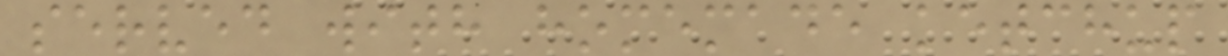served with homemade ketchup
